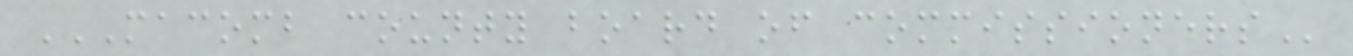MACOMB COUNTY BOARD OF COMMISSIONERS
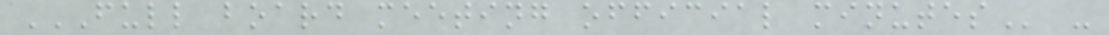FULL BOARD MEETING OFFICIAL MINUTES -
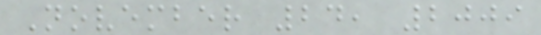November 24, 2009
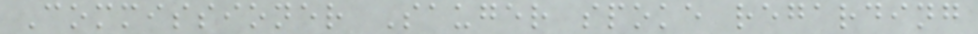Commissioner Sauger spoke regarding
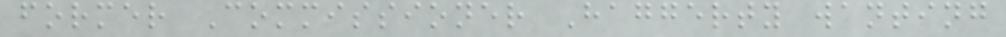former Commissioner Haggerty wanting
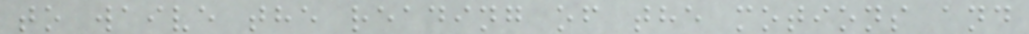to waive the reading of the motions and
